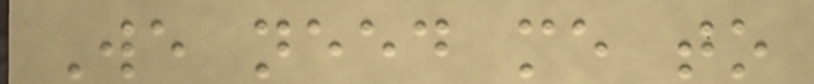We need me to
